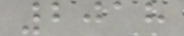2018
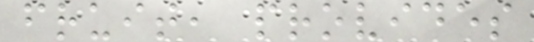fruit, provides
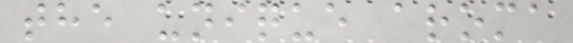the unique aroma
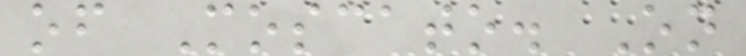of Moscato. On
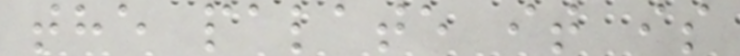the palate it is
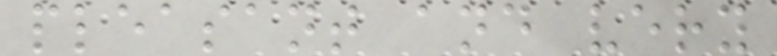pleasant and very
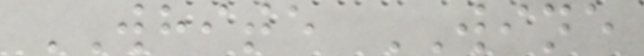WHITE WINE
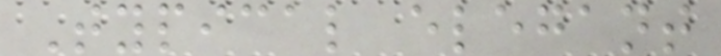Typical elegant
